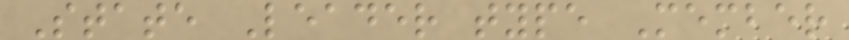State Leader type Member
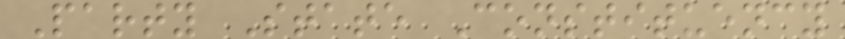Party State Constituency
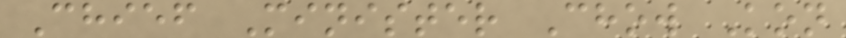Chief Minister Chow Kon
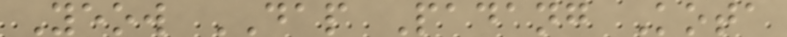Yeow DAP Padang Kota
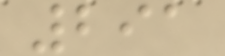291
